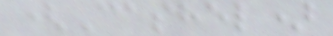(Cashel)
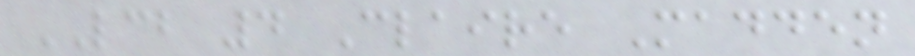LCB 4 Claire Madden
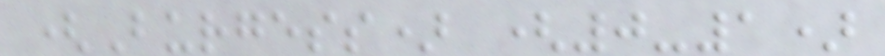(Burgess) (0-1)
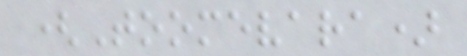(Toomevara)
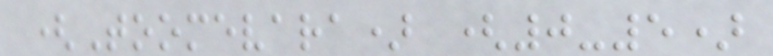(Toomevara) (0-5)
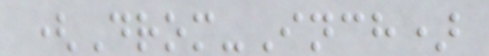(Drom-Inch)
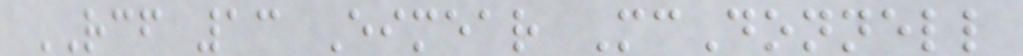RCF 13 Eimear McDonnell
